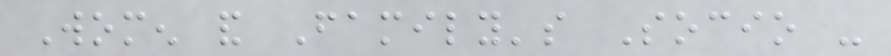Women and Family's Socio -
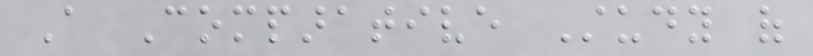A Comparative Study of
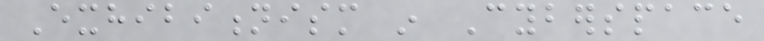Exhibitionism in Cyberspace
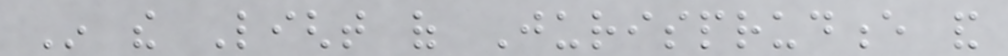In the Light of Jurisprudence and
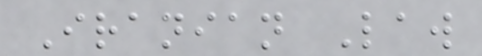Iranian Law
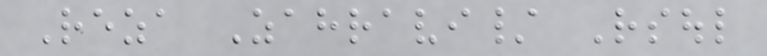Reza Zahravi/ Rsoul
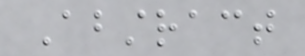Abstract
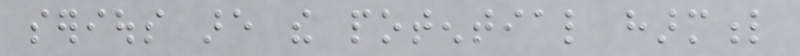serious are the potential harmful
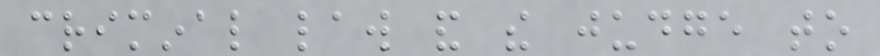criminal law and the judge to
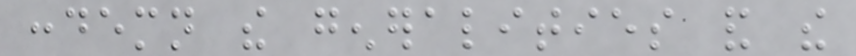condemn the generalities and the
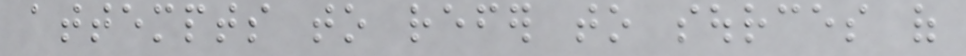attempts to refer to sources of
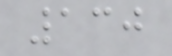130
